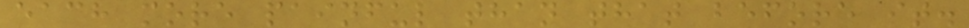each more painful than that before it.
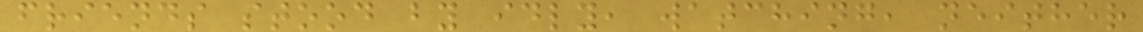friends stood by idly, watching, neither
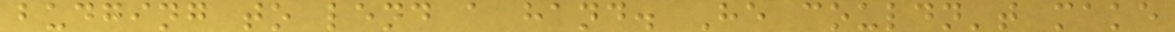budging to lend a hand. He couldn't make
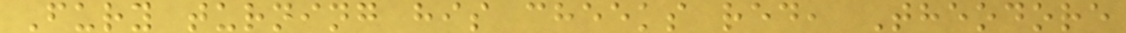Fury turning his cheeks red, Theodore
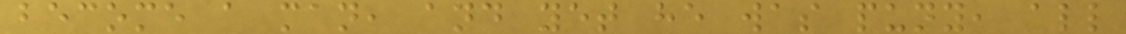become a man, and yet he was puny, all
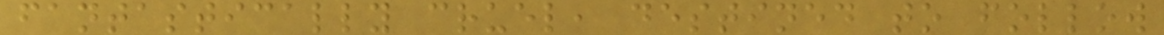fantastically cruel, destined to follow
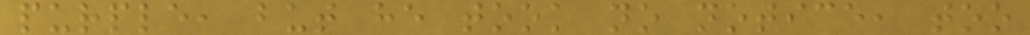purple, but he took no notice, too
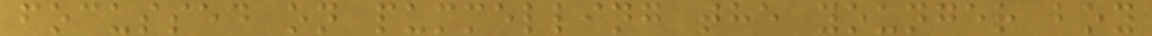focussed on pummelling the younger boy
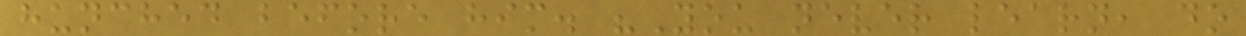hunched before him. "You never learn, do
